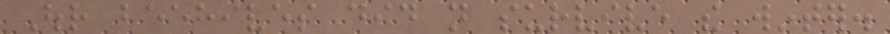Our beehives did not survive the winter.
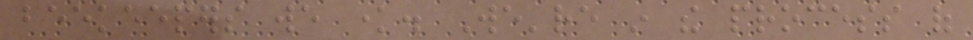beekeepers we know. We're in the process of
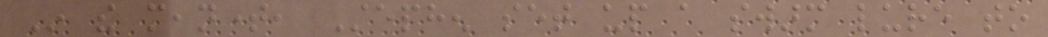In the meantime, Stephen set up a swarm lure to
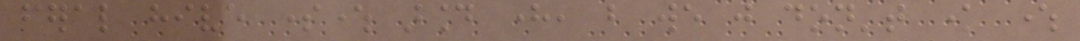feral hive somewhere around here, but we just don't know where
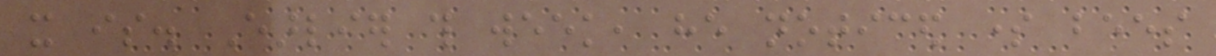it is. Earlier this week, he noticed some bees
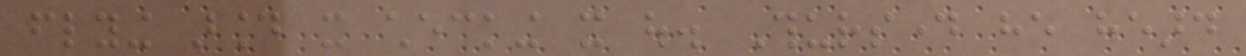flying around it checking it out. Thursday he heard
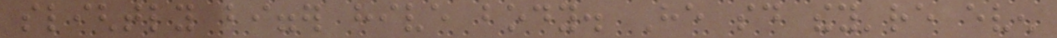slightly bigger hive body. He said they're even
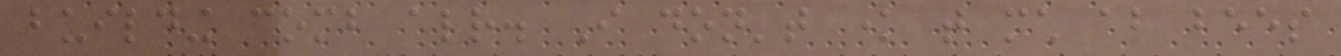building comb already. I don't know that much about bees
